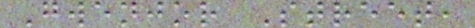Gwenjor Street,
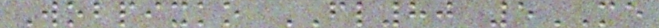Wobpixko FL80 5ME
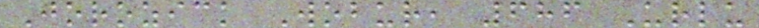Jorozick Wobur, 686 Urlu
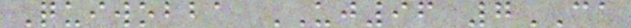Quiwobba UJ96 7CA
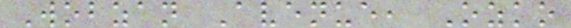Wobzan Avenue, Ozko
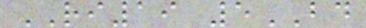RI19 5BD
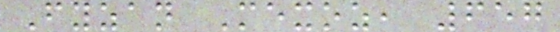Fyzan Mexoz, 657
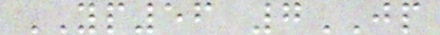YP56 7JP
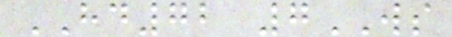HD72 7WS
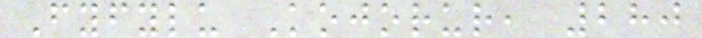Fyfylu Kojorur, 280
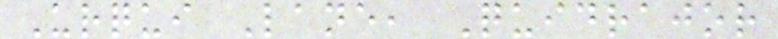Urqui Lane, Quidrajor
